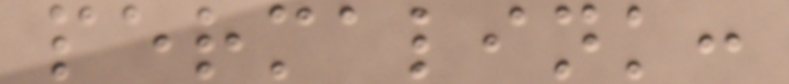permalink:
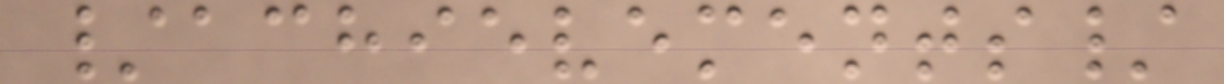/achievements/
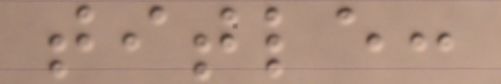title:
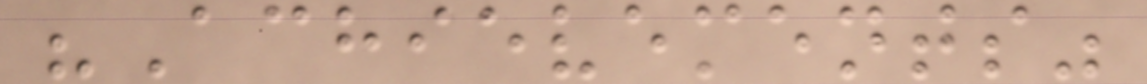"Achievements"
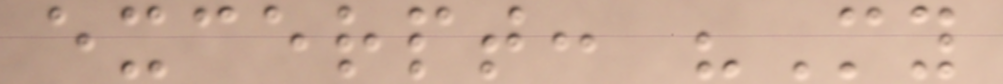excerpt: "My
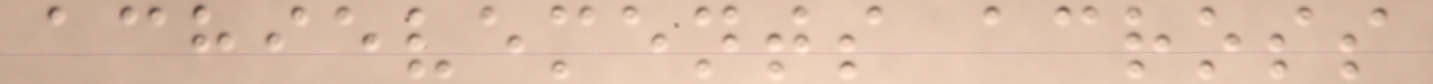achievements across
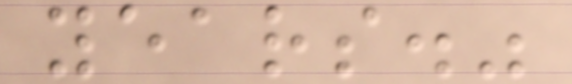years."
